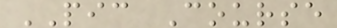PIC Course
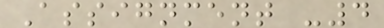Assignment -4
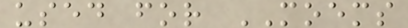used for MOEMS
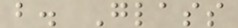b. Glass
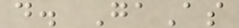d. GaAs
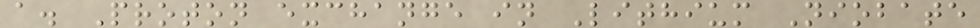a. Proton exchange in Lithium Niobate
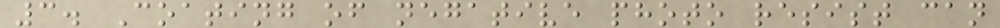3. Coating of negative photo resist can
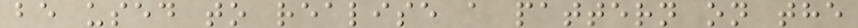be used to realise a pattern on the
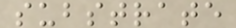substrate
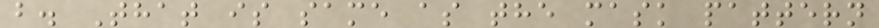b. That is same as the mask pattern
